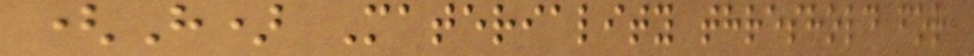(H) Materiality threshold for
